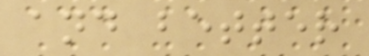and better
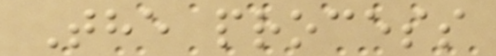The process
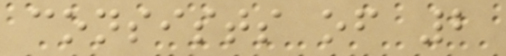consists of 2
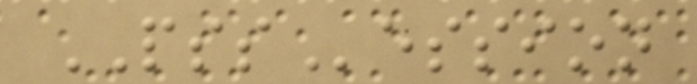PSSession
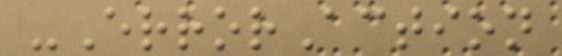-ErrorAction
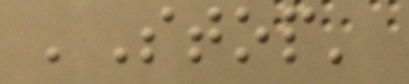'Stop'
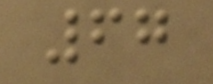67
